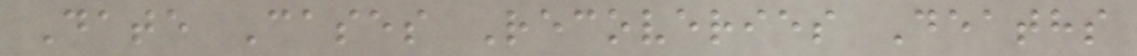Date Cases Recoveries Deaths
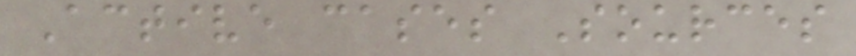Active cases Sources
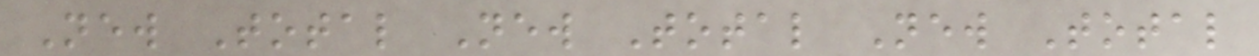New Total New Total New Total
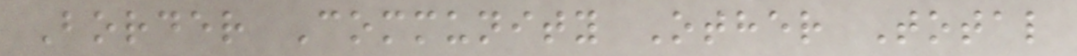Border Community Other Total
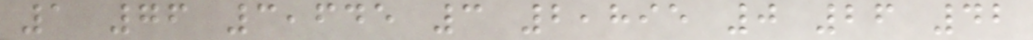1 76 3,645 3 2,895 0 26 42
